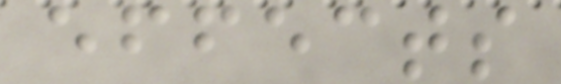effects
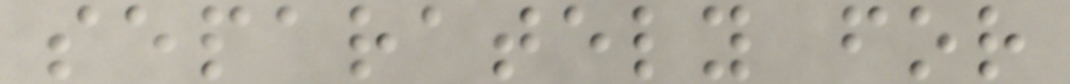separately for
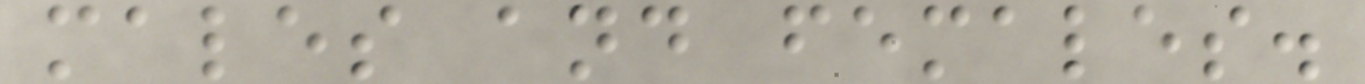males and females.
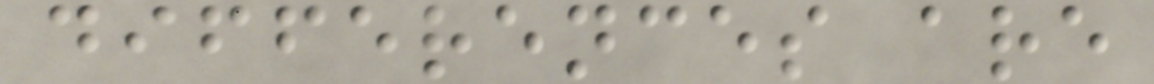differences are
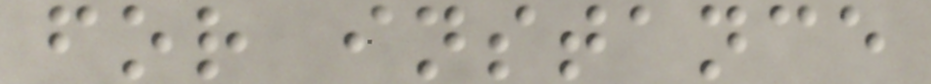for instance
